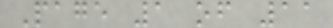Page 1 of 11
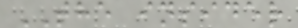THE insider
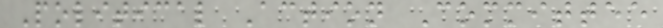Political Action Committee
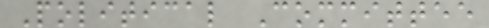Political Committee
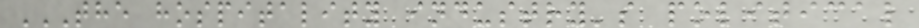THE HOSPITALITY INDUSTRY'S POLITICAL
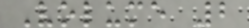Volume 2
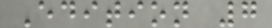Edition 7
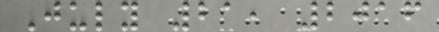July 21, 2016
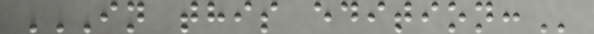IN THIS EDITION:
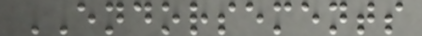ENDORSEMENTS
